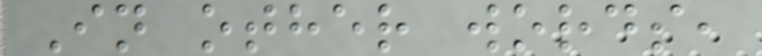In other words,
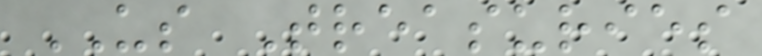US Treasuries
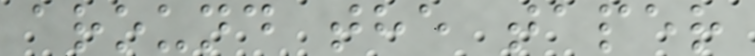around the taper
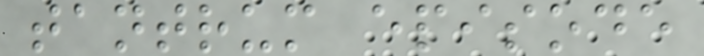tantrum episode
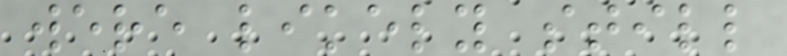were likely still
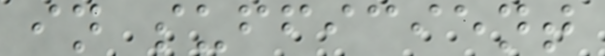in sufficient
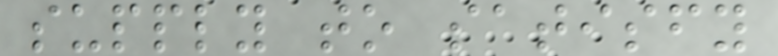supply to satisfy
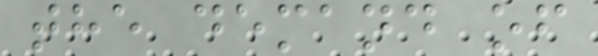the demand of
